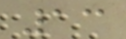13
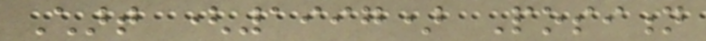Chart (1997) Position
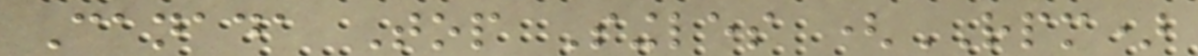Canada Top Singles (RPM)
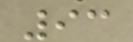93
